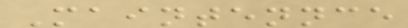Maintennce
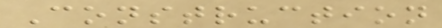Construction
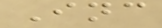Inc
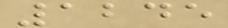1245
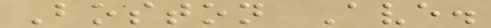Boston Ave.
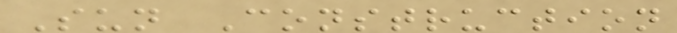Sun Construction
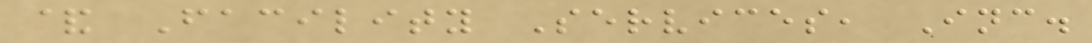& Facility Services, Inc.
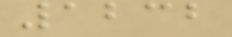1232
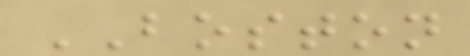BOSTON
